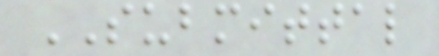SUBMITTAL
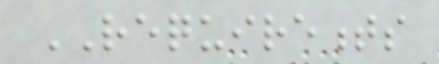REQUIREMENTS
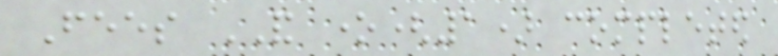Fees AND one(1) completed
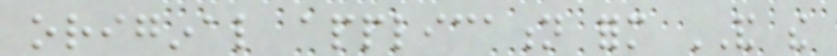original application form AND the
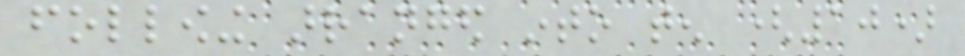following arranged into ten (10)
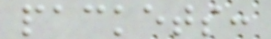packets:
